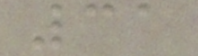31
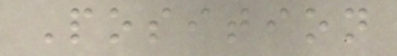Position
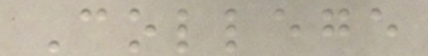College
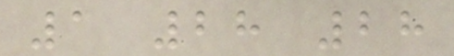1 28 28
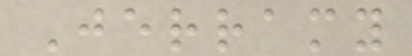Jerramy
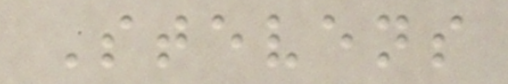Stevens
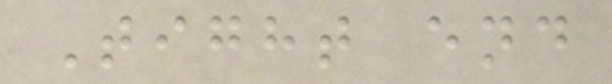Tight end
